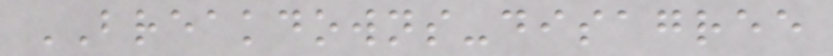BREAKDOWNS-disagree
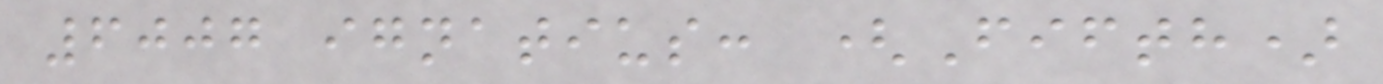6007 ignatius: (Fifth)
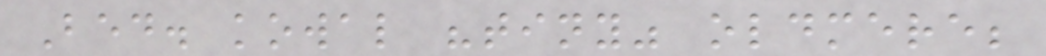Bed. kowal "tiny" oldmere;
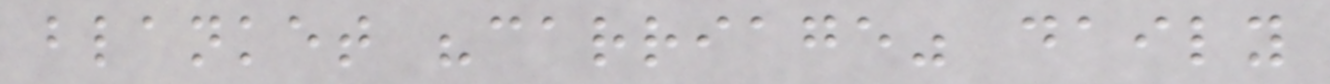blanket "carriage" daily
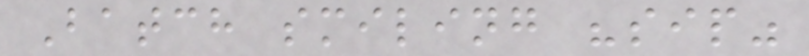Batch smiling "sip"
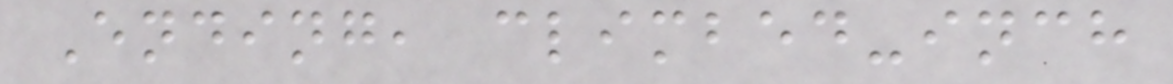Ending, climbed-inch
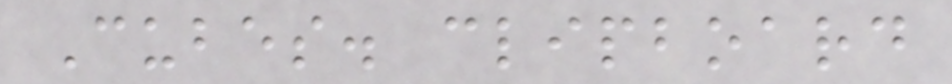Cubes. clipboard
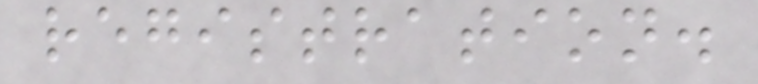registration.
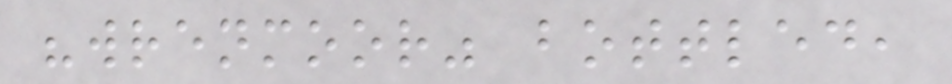"wrenmoor" bottled,
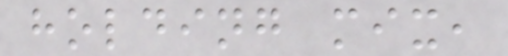holding mix,
